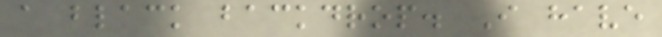a black backdrop. I have
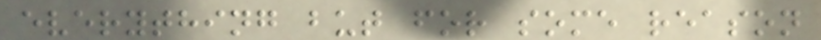everything but for some reason
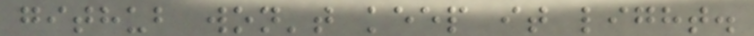github won't keep it light.
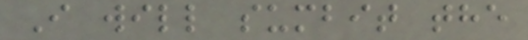I will sumbit the
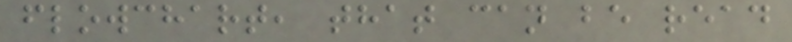flowchart, that can be read
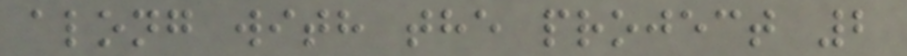along with the project 2
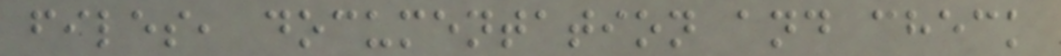files, documentation and check
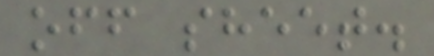off sheet.
